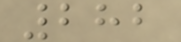282
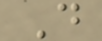D
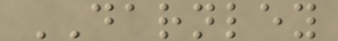DARNLEY
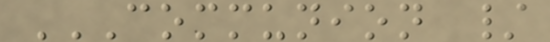COMMUNION /
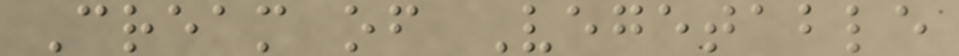Cream of Vegetable
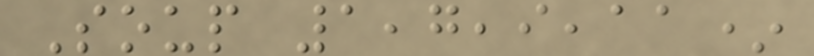Soup 1,7,9,11*
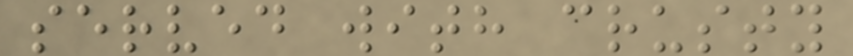served with crusty
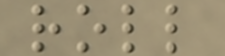roll
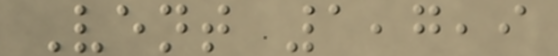Vent 1,7,9
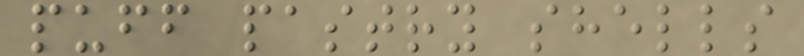puff pastry shells
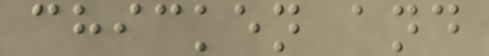chicken and
